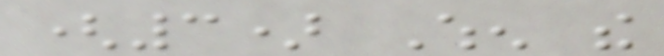(3) When the
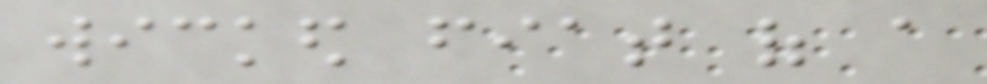wicked fiat of a
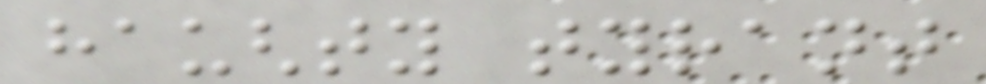haughty tyrant
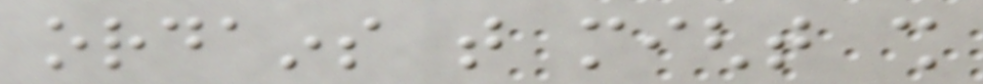ordains that might shall
